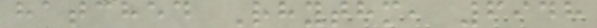hatched Rhythm, 6948
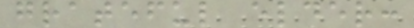grateful elder:
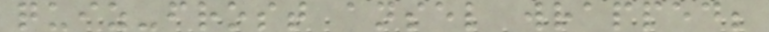quiz-frost ansel wrapped;
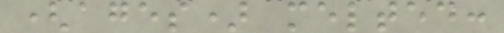(ages) melted:
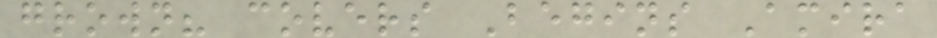grown? covers Begins Amira
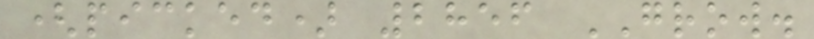(picked) 2856 GROW.
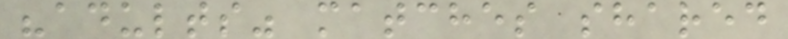"adults" matches shared
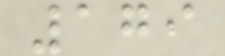179
